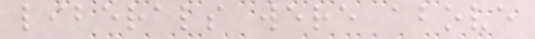liberals were above
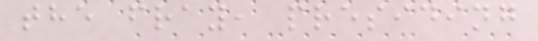the fray, presiding
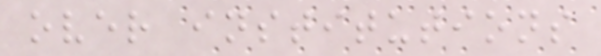over institutions
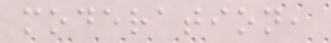moderation,
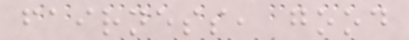fairness, good
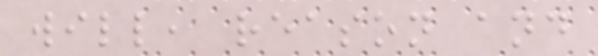will, reason and
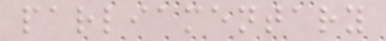parliamentary
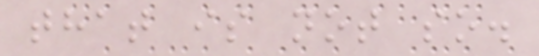that is not so.
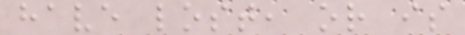have lost, or is
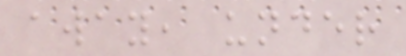away, under
